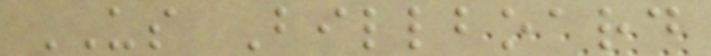US Billboard
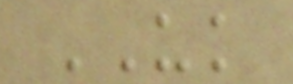UK
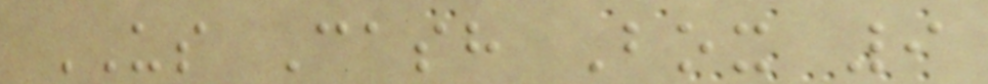US Cash Box 9
